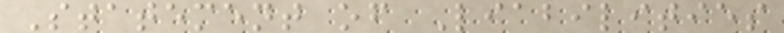Statement of Liabilities
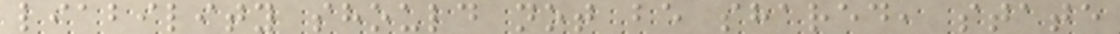liability should not be shared, state
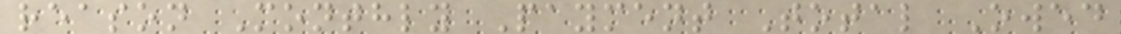reason Monthly Payment Total Owed
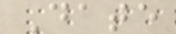Date
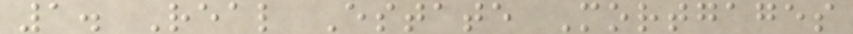1. Real Estate Mortgages
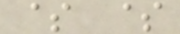$ $
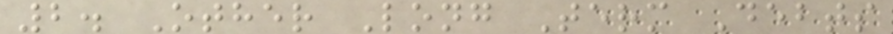2. Other Long Term Debts
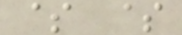$ $
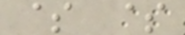$ $
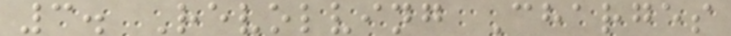3. Revolving Charges
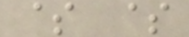$ $
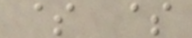$ $
